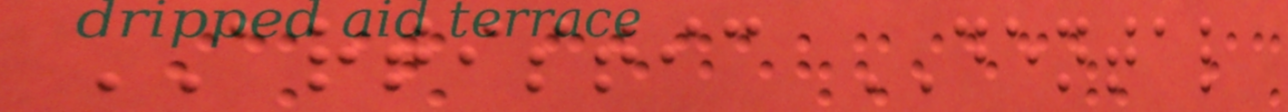ARTISTIC DENTAL
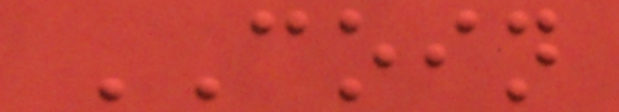COIN
